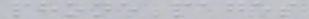phone pages
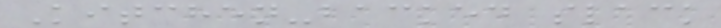Kitchen-backed slack
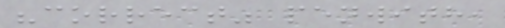"correct" penwith,
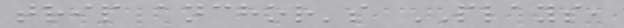trip anchor's PLAYS,
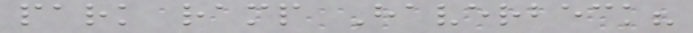park ramp Haverbeck?
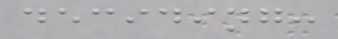deciding:
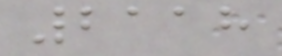2118
